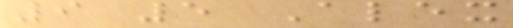9 5 Alex
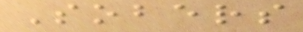Sobers
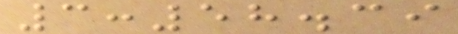3:58.39
